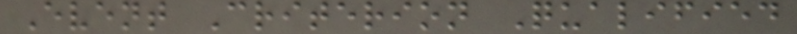Event Criterion Qualified
